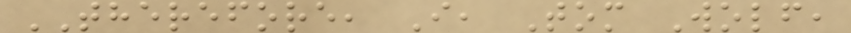THEREFORE, I, Tom Wolf,
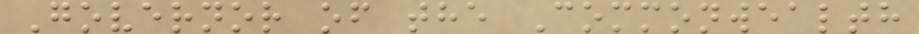Governor of the Commonwealth
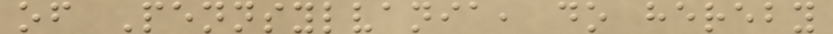of Pennsylvania, do hereby
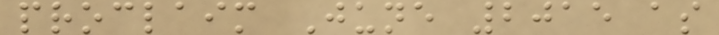proclaim June 2015 as
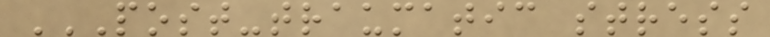POST-TRAUMATIC STRESS
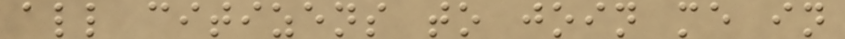all citizens to join me in
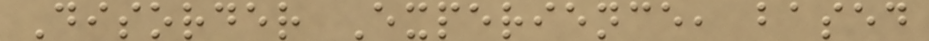Disorder Experience, based
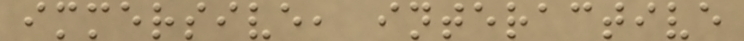immersive, interactive
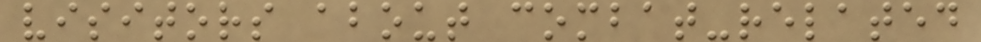visitors about combat-related
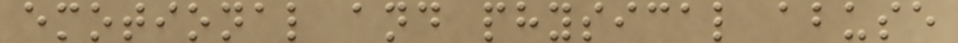emotional and physical abuse
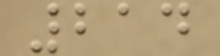214
